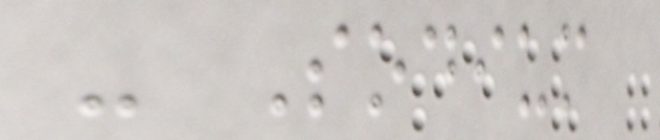- Sodium
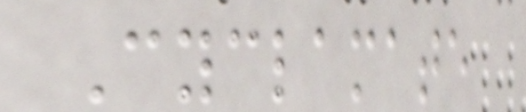Cyclamate
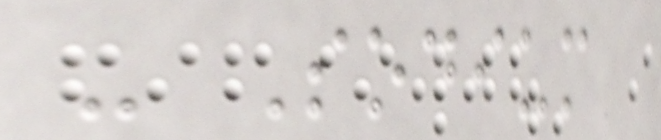- Sodium
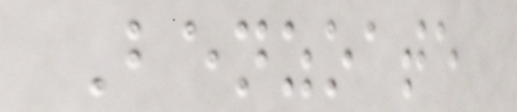Benzoate
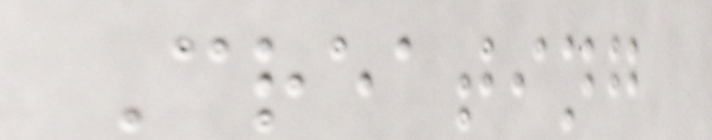Creating
